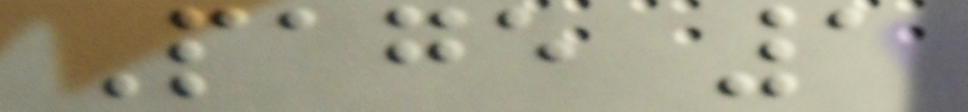Page 1
